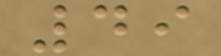49
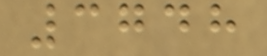3748
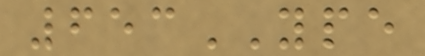653YPE
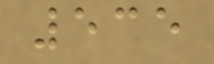535
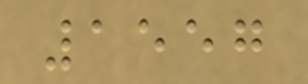1557
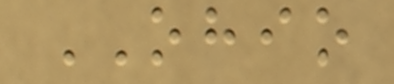OHIO
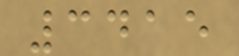3415
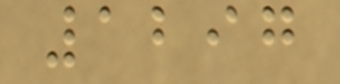1297
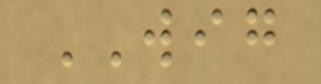WIG
